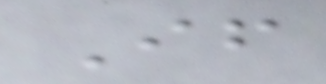If
